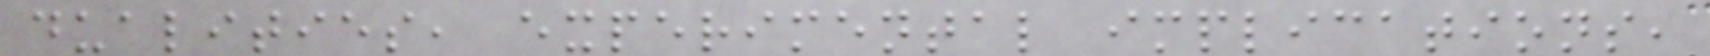dualities, experimental implications,
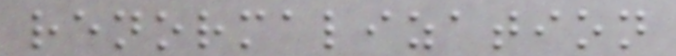renormalization
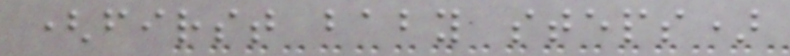(first baby steps)
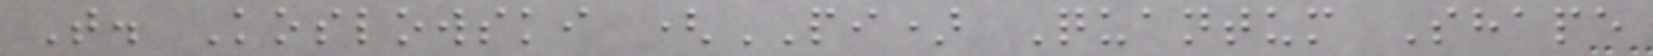T. Koslowski (PI) Quantum Shape
